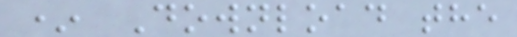* Download the
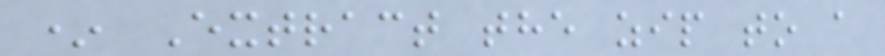* Extract the zip to a
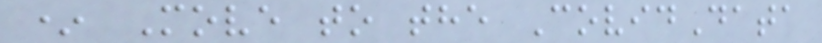* Move to the CovidData
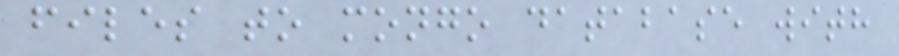files to mongo database with
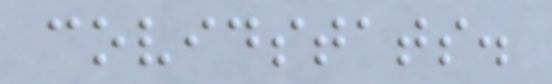covidstats.
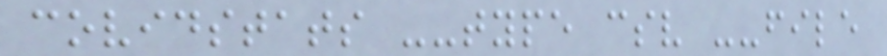covidstats --type csv --file
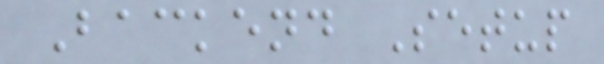Backend Setup
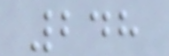248
